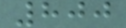800
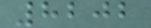8202
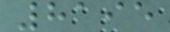8195
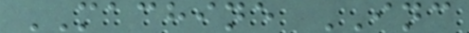MACHINE INC
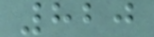820
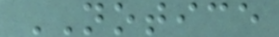NOTICE
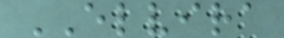ELVIRA
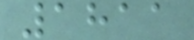1811
